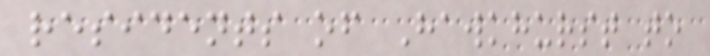residents of Hawkhurst to
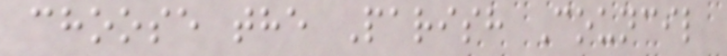choose the Parish Council
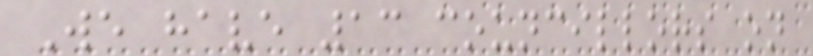We have 13 councillors on
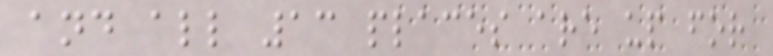and all 13 places are up for
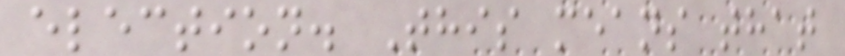election. This means that
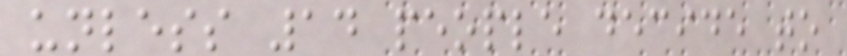unless 14 people decide to
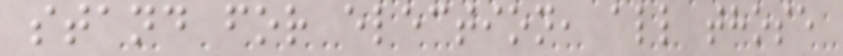stand for election, all those
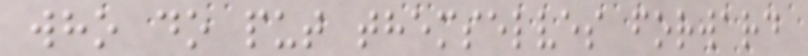who do put themselves forward
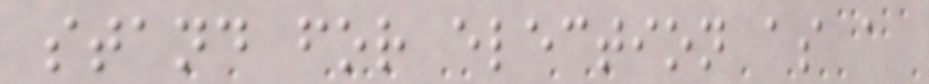stand for election as a
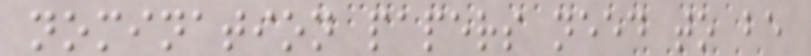nomination papers need to be
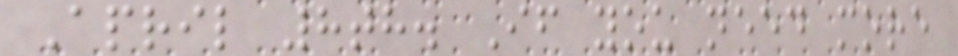April 8th. If you need more
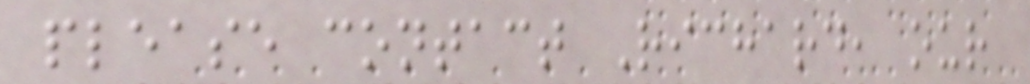please contact Richard, our
